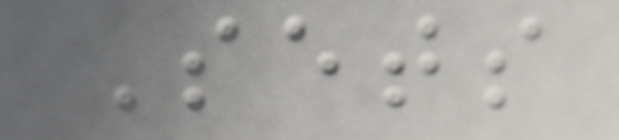Sets
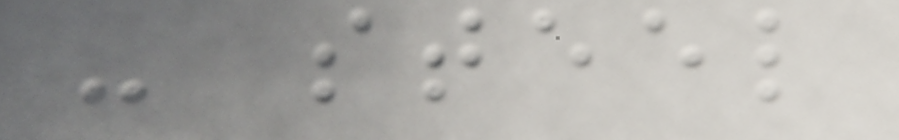- steel
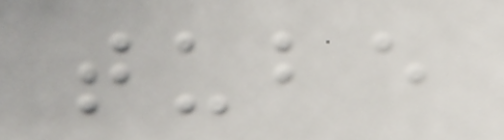tube
